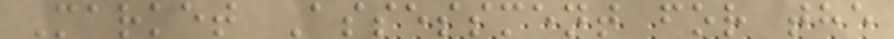Market Assessment for the
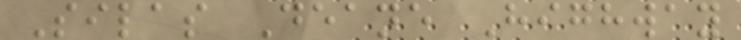Silas Deane Highway
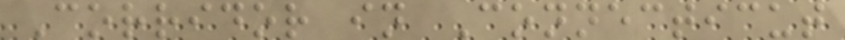Corridor in Connecticut
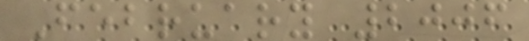February 2006
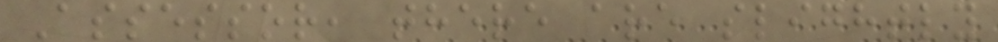Assessor, there are slightly
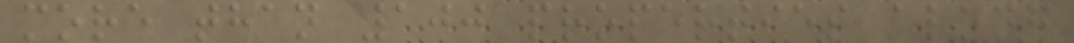more than 100 properties along
